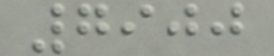7900
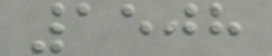1508
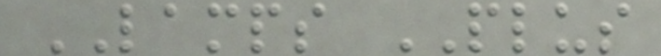LAMPS PLUS
